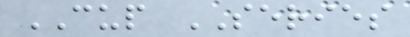CUP SERIES
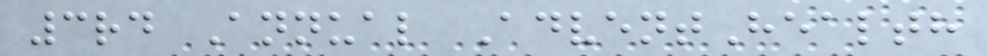3rd Annual AdventHealth
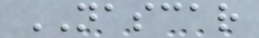NASCAR
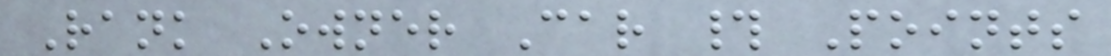Rank Owner Car # Points
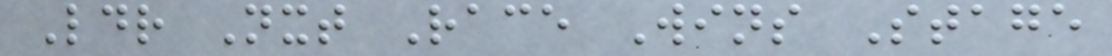Ldr Nxt Race Wins Stage
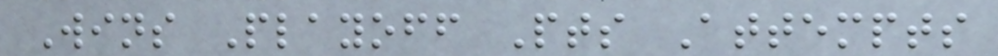Wins Playoff Pts Attempts
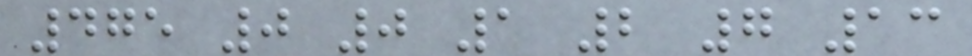475 0 0 1 2 7 13
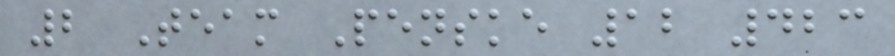2 Team Penske 12 423
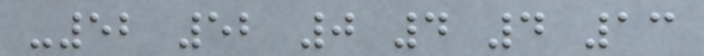-52 52 0 4 4 13
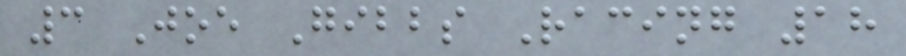3 Joe Gibbs Racing 18
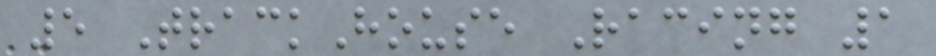5 TrackHouse Racing 1
